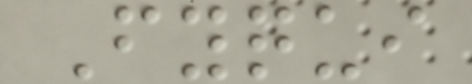Fyqui
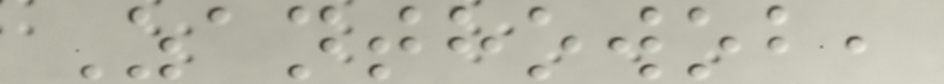Zanthowob,
